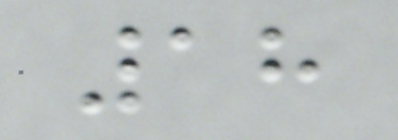18
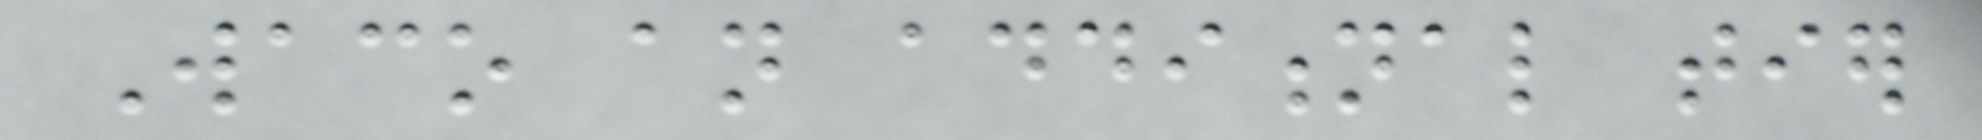Waco an additional tier
